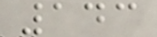143
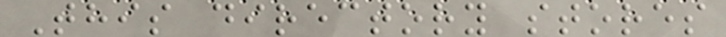This directory stores
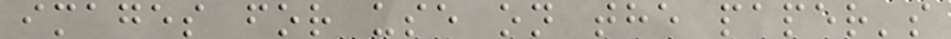images for use on the paper's
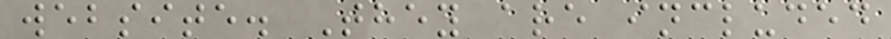website. They are included
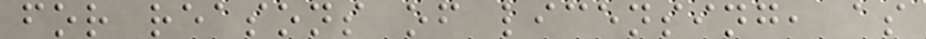for reasons of licensing, as
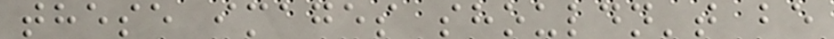these images shouldn't be
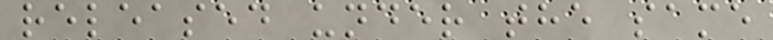released under the same
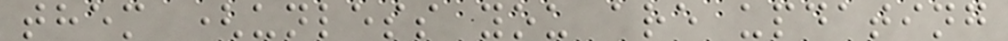them (unless you are updating
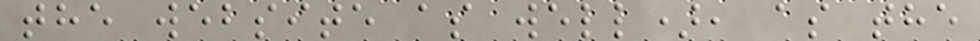the website as well), as the
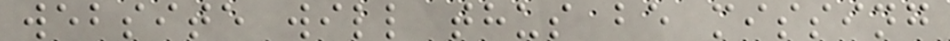website will thus be missing
